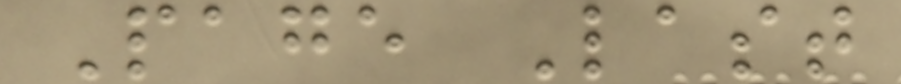Page Last
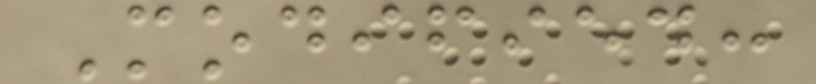Modified:
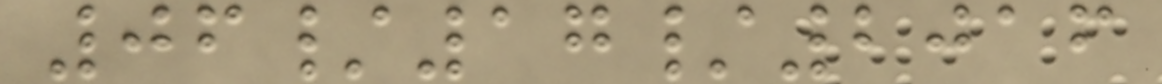06/17/2016
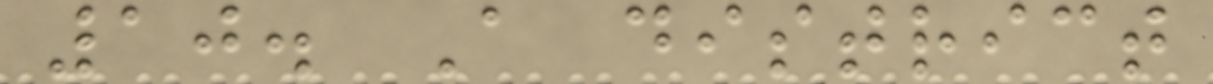10. A district
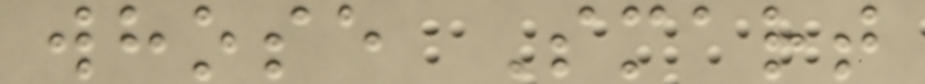whose Smart
